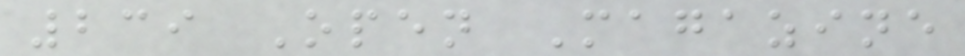239 Open Magazine
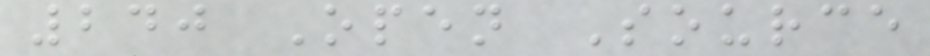240 Open Source
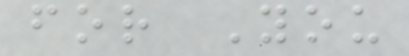for You
